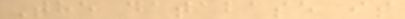The database is
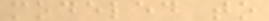modeled to
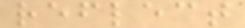reflect
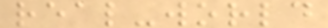real-world
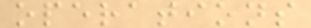operations
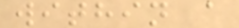within a
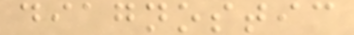diagnostic
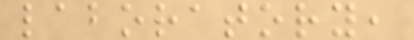laboratory,
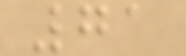71
